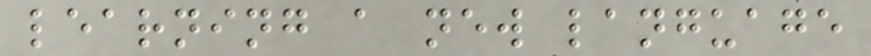learning a new language
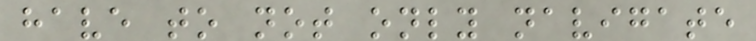have to not only navigate
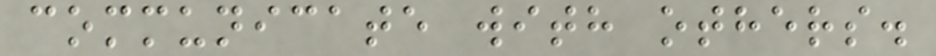communicate with others.
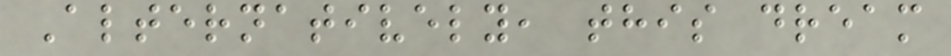Alternatively, this dream
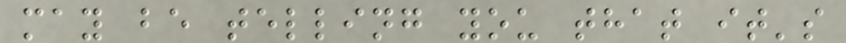may be telling you that it's
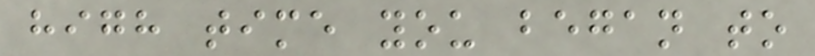high time you began to
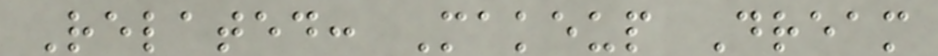Related: Makeup Dream
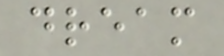dream
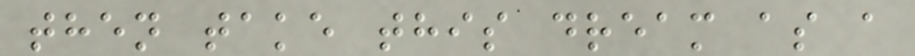then take this dream as a
